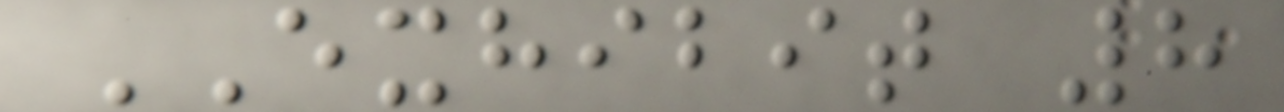EXHIBIT 8
